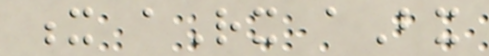x aRx aBx
